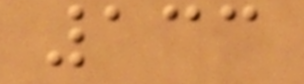133
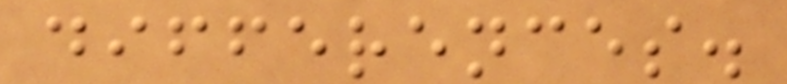differences.
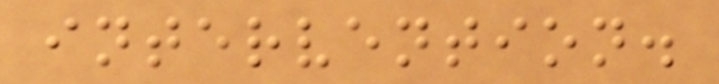intervention.
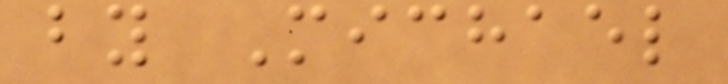by Michael
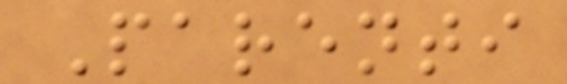Parenti
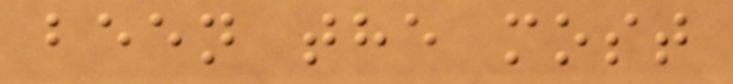been the most
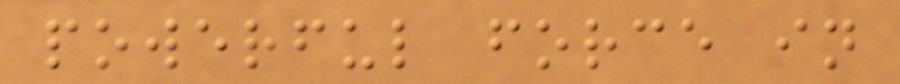powerful force in
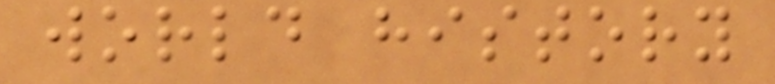world history
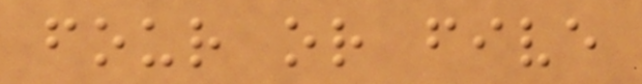four or five
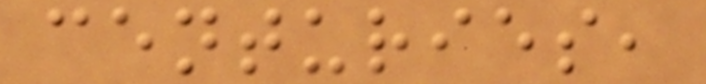centuries,
